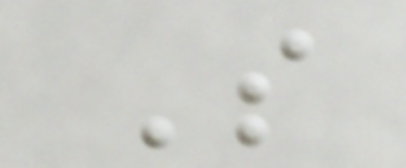S
